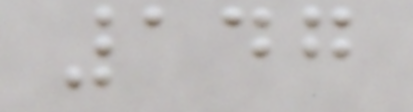147
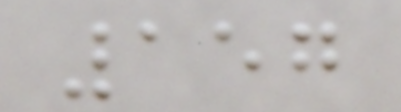157
